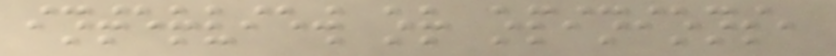interview or opinions,
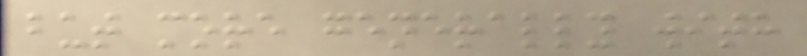but more generally with
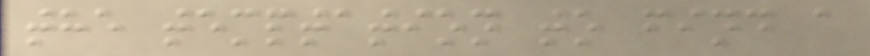the temptation to find a
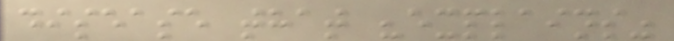disease that "explains"
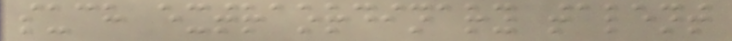such extraordinary talent
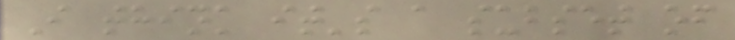I think it's a subset of
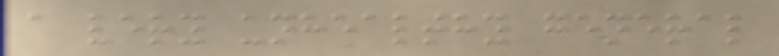a very unhealthy general
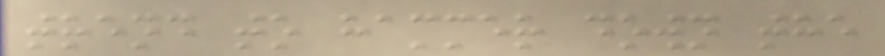trend to hammer down the
